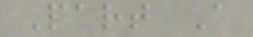Part A
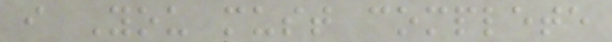i You must complete
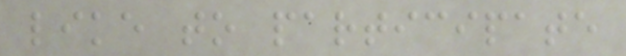like to participate
